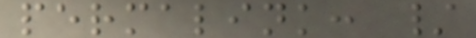permalink: /
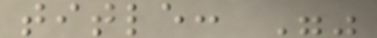title: ""
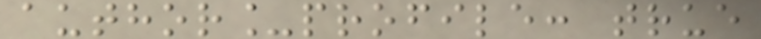author_profile: true
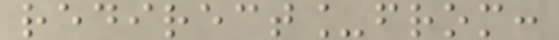redirect_from:
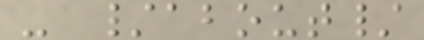- /about/
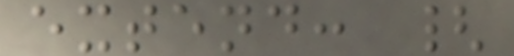extend: {
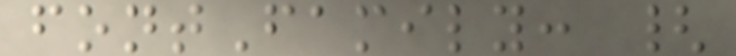fontFamily: {
